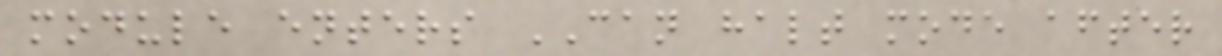module enters CAN halt mode after
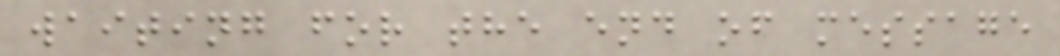waiting for the end of message
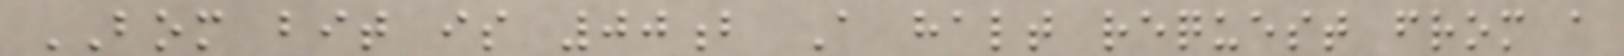BOM bit is 00b A halt request from a
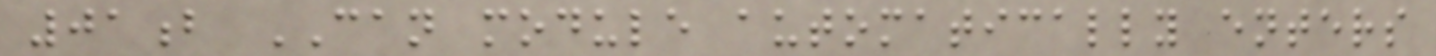01b CAN module automatically enters
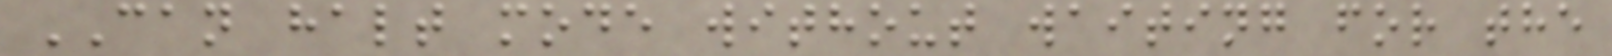CAN halt mode without waiting for the
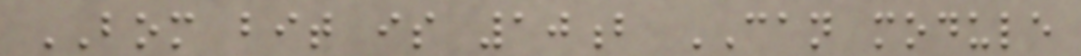BOM bit is 10b CAN module
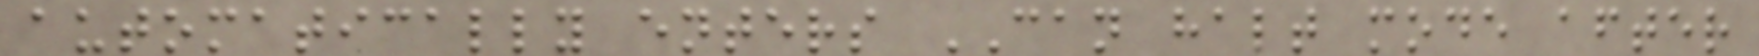automatically enters CAN halt mode after
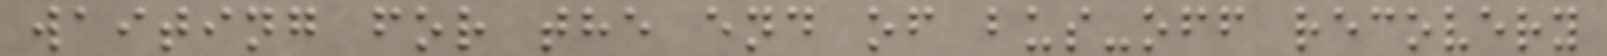waiting for the end of bus-off recovery
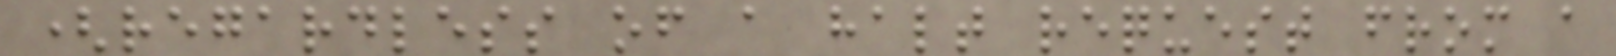(regardless of a halt request from a
